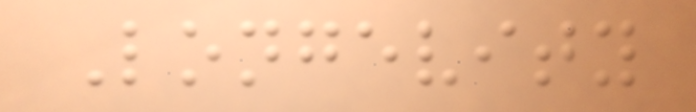Longevity
